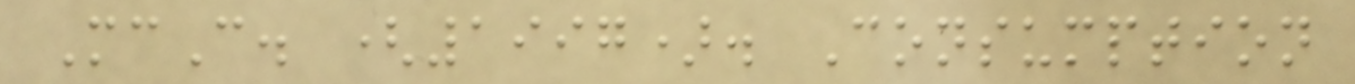McC. (1997). Consumption
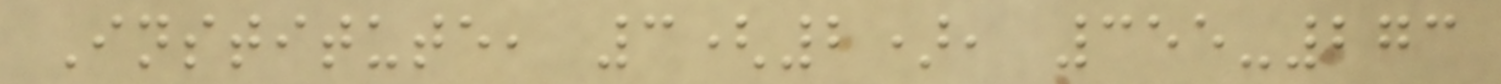Institute, 3(2), 355-273
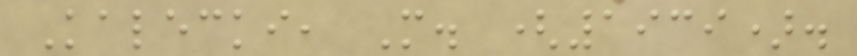Kalecki, M. (1939).
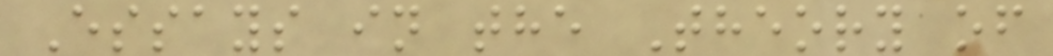Essays in the Theory of
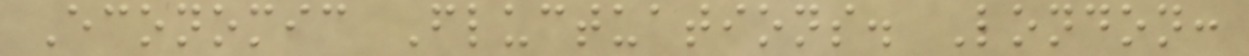Economic Fluctuations. London:
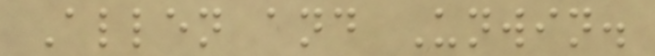Allen and Unwin.
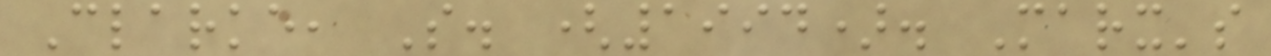Clarke, S. (1994). Marx's
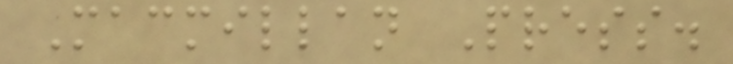Macmillan Press.
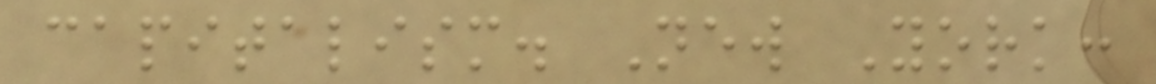capitalism. New York:
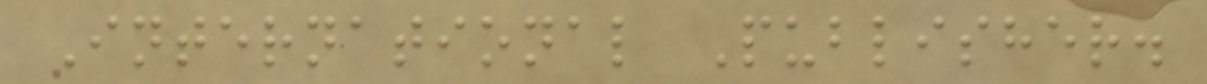International Publisher.
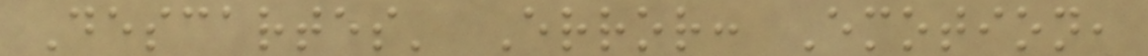Descartes' Error: Emotion,
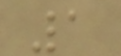1
